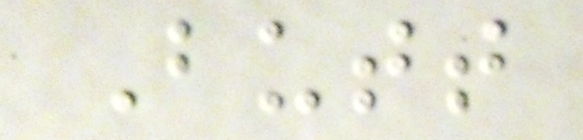Butt
